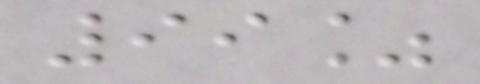99%
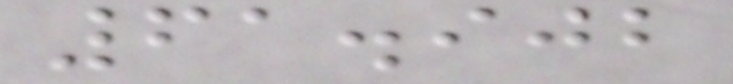61.902
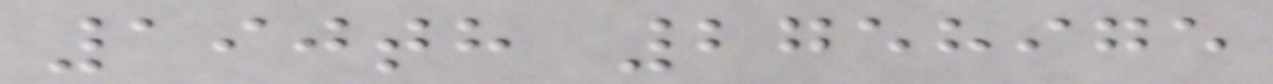190th 2758975
